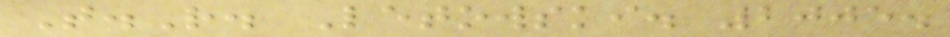T.R. Letowski. 2005.
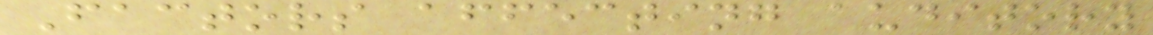Factors affecting auditory
